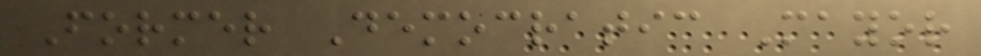Former Democratic Mayor
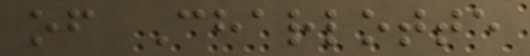of Charlotte
